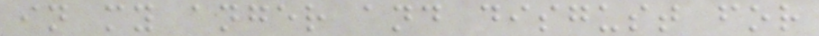in my anger and disgust for
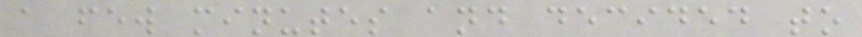a few minutes and decided to
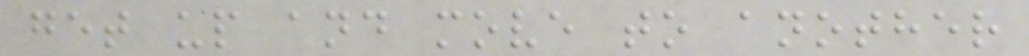get up and move to another
